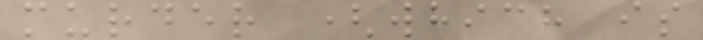murder (which is
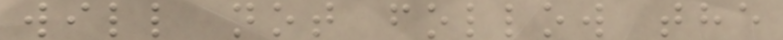will not follow the
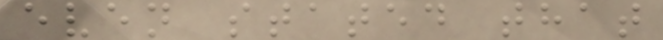even stated that
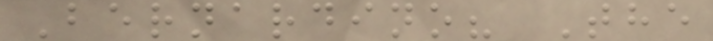Bernardino? The
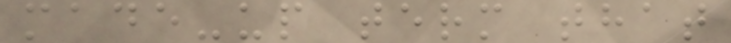made-up term that
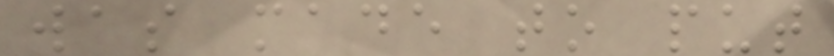was made to put
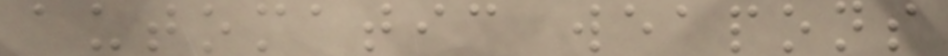automatic weapons
